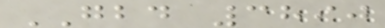GBD 3890
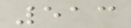513
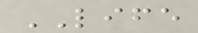LIFE
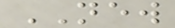NEW
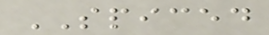SPICED
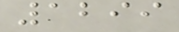1299
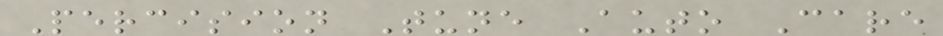Percision Tune Auto Care
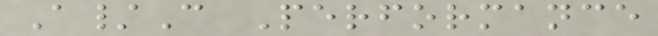A/C Performance
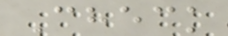Check
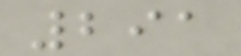291
